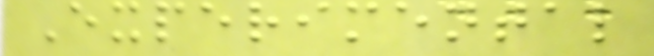Experimental
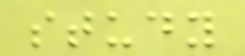study
